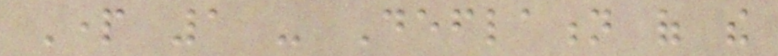Part 1 - Deflation of the
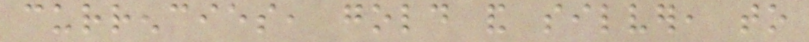currencies, gold and silver, to
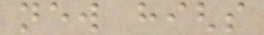new highs
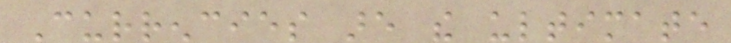Currencies are the ultimate
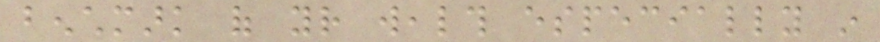benchmark of your wealth especially in
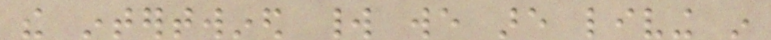the intertwined world we are living in
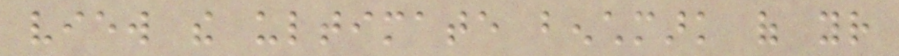view the ultimate benchmark of your
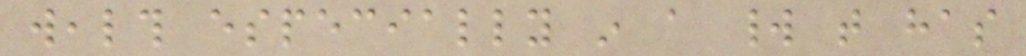wealth especially in a world that has
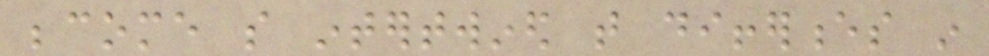become so intertwined that differences in
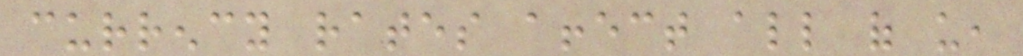currency rates affect all of us,
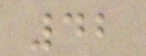42
